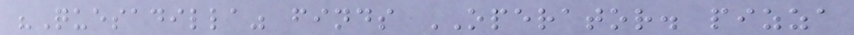"Quesadilla" finds OPERATOR. pizza
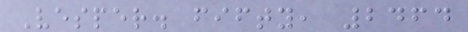Vesper. fifty, 2464
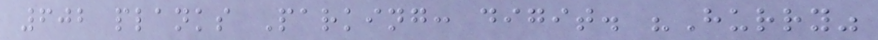602 planks Parking: digit. "Hurry"
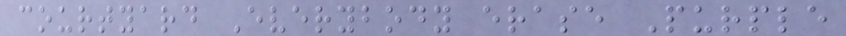courtyard Everybody erase Purple
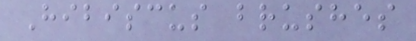Hibiscus brushes
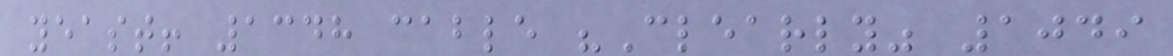yeast! 1348 cable "Clearly" 1049
